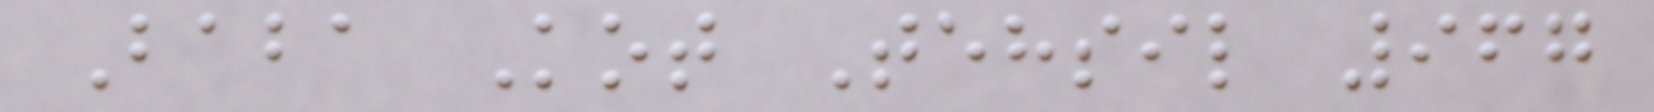Baba Kot Tehsil 967
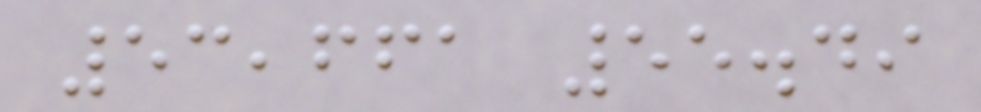53,661 55.49
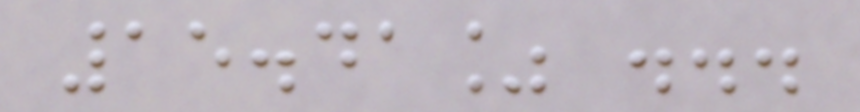15.41% ...
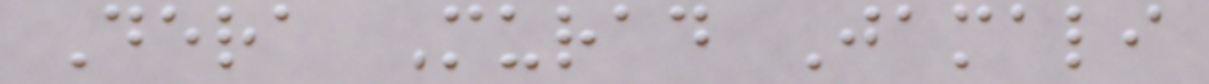Dera Murad Jamali
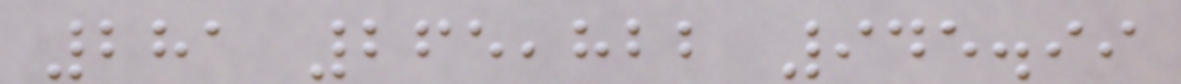281 265,822 945.99
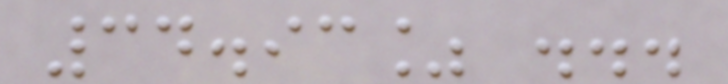34.93% ...
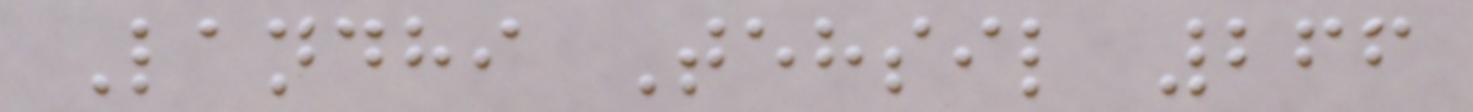Landhi Tehsil 266
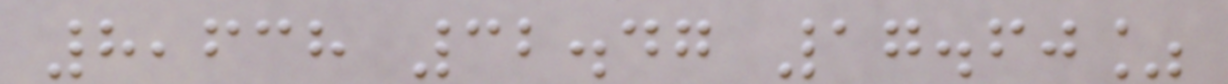8,638 32.47 17.60%
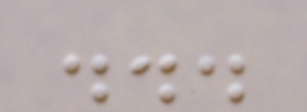...
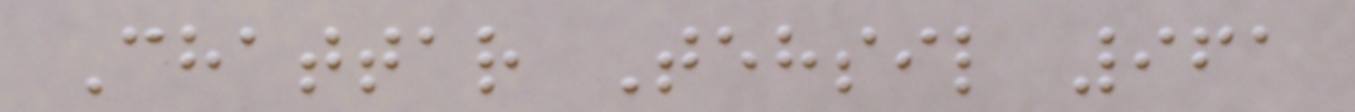Chattar Tehsil 961
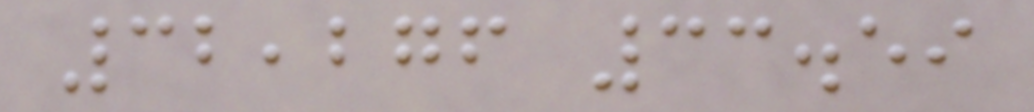32,276 33.59
